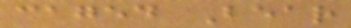caged Bear
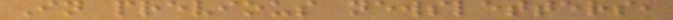In previous newsletters,
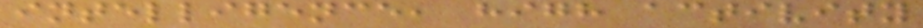intelligence, high activity
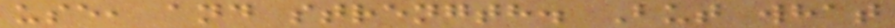use, and strength. But what
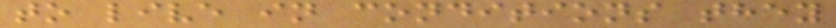to live in conditions they
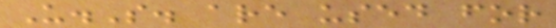U.S. are used for
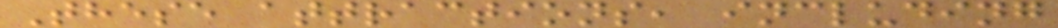These attractions, including
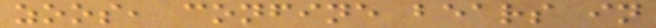zoos, confine bears in
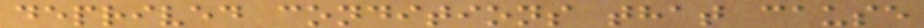deprived conditions that cause
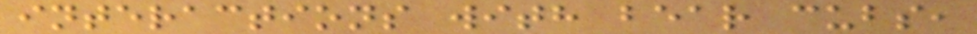interactions with bear cubs,
